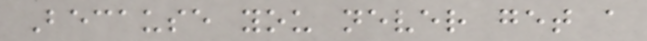Because you never get a
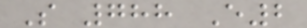S 788 E2
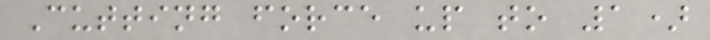Cutting force up to 1)
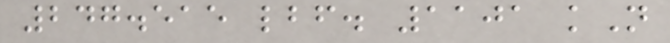247.515 lbf. 1101 kN
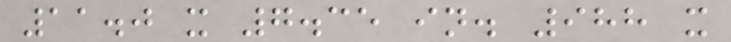11.0 x 7.35 in. 988 x
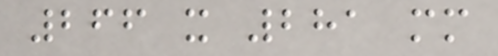266 x 281 mm
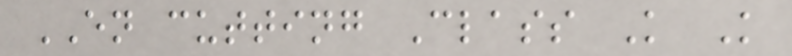EN cutting Class K K
